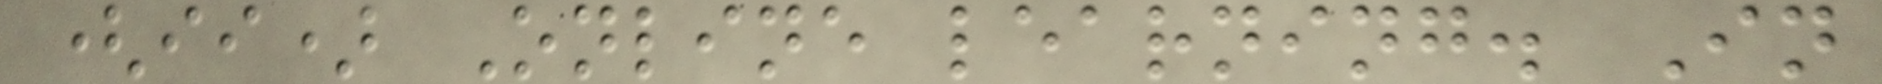(ii) Online learning. In
